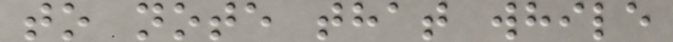to note that while
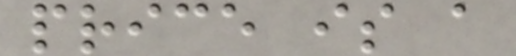price is a
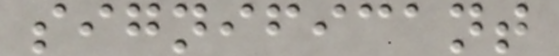significant
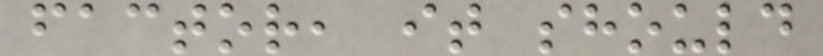factor, it should
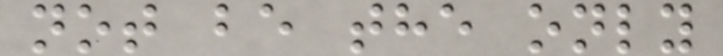not be the only
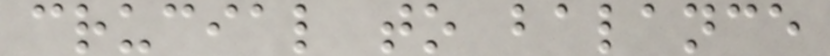crucial to balance
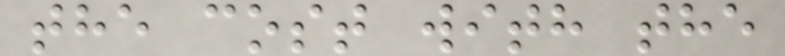the cost with the
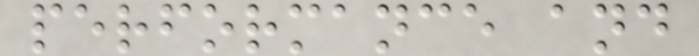performance and
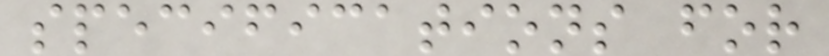specifications for
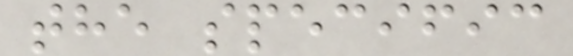the specific
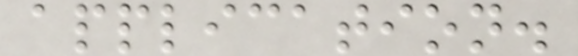application.
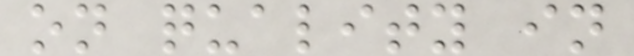on quality in
